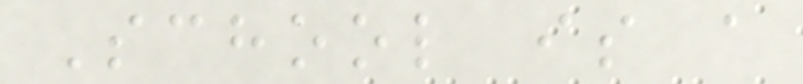School is a
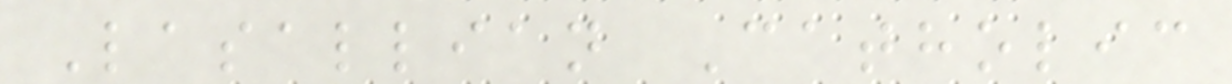Lasallian Catholic
